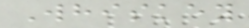Whiskey
